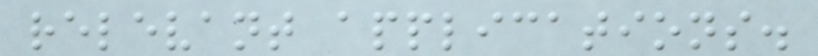relevant applications.
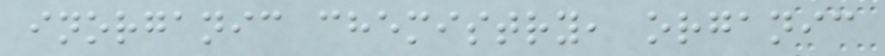inorganic chemistry, organic
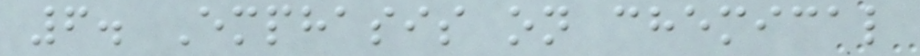6. Emphasis on chemical
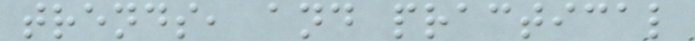trends, and practical
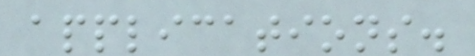applications.
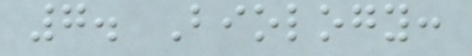7. Biology:
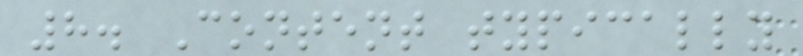8. Content typically
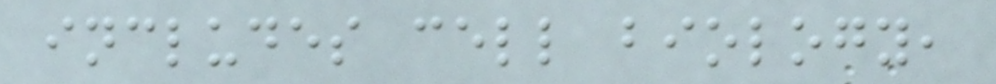includes cell biology,
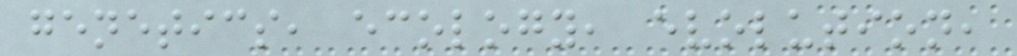genetics, ecology, evolution,
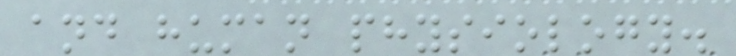and human physiology.
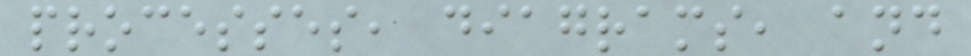processes, diagrams, and
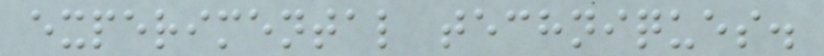experimental techniques.
